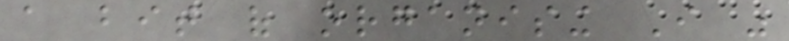a bit of organising I was
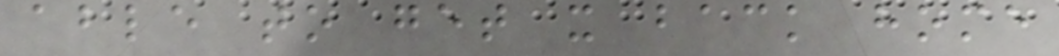able to get it back home
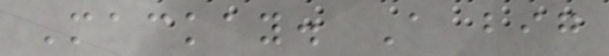Mackay. A big
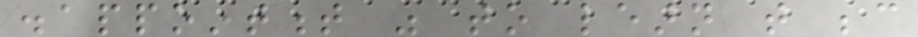disappointment was to learn that because
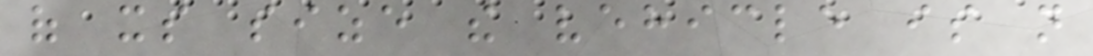of its size the vehicle is not
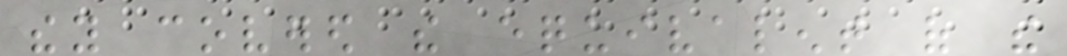they covered the equivalent of the
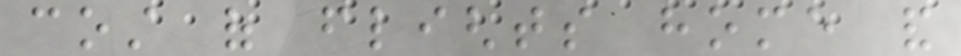cost of flights home and
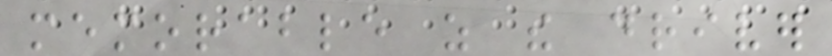memorable as the driver
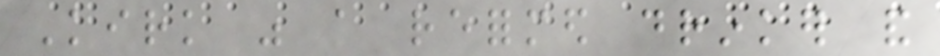Kirk was a reformed drinker and
